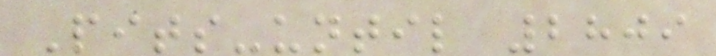Pits-until 2809
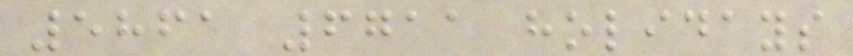5861 6711 holidays
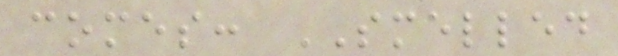comes: SMELLED
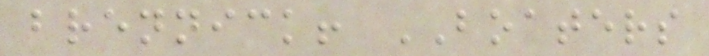brennick! BOATERS
